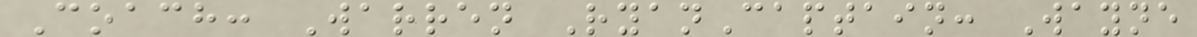Coach: Warren RyanCaptain: Wayne
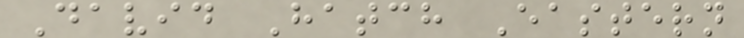David Hatch Eastern
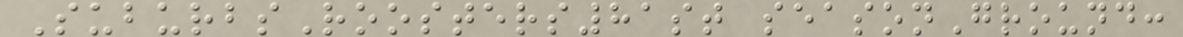SuburbsRoosters81st seasonGround:
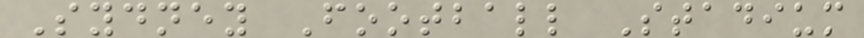Sydney Football Stadium
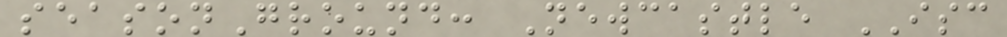seasonGround: Newcastle ISC
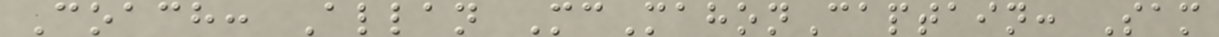Coach: Allan McMahonCaptain: Sam
